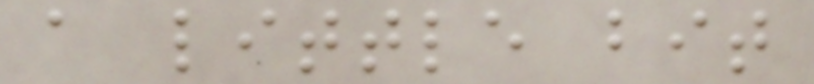a little bit
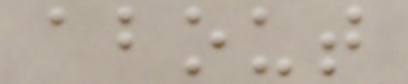about
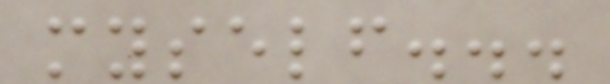myself...
